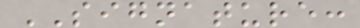SIGNATURE:
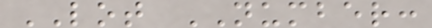LOT NUMBER:
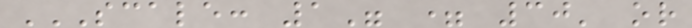SCALE: 1" = 30' OR
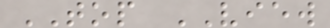TOP VIEW
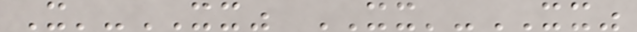X'-XX" XX'-XX"
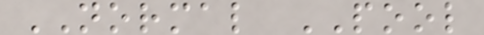NORMAL POOL
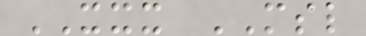XXX MSL
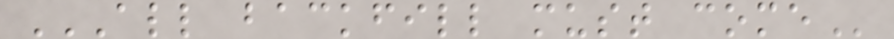ALL BACKFILL MUST COME
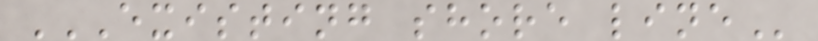EXISTING SHORE LINE
